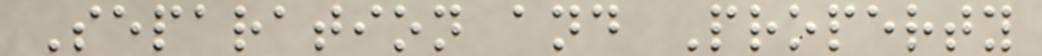Separation and Property
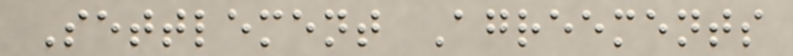Settlement Agreements
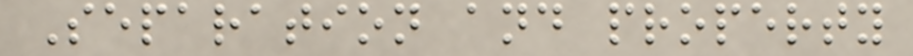Separation and property
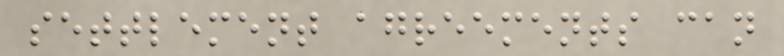settlement agreements can
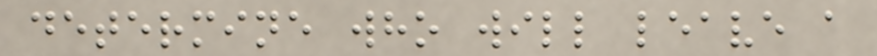determine who will leave a
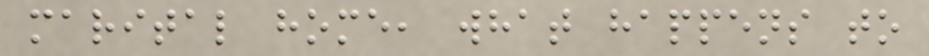marital home, what happens to
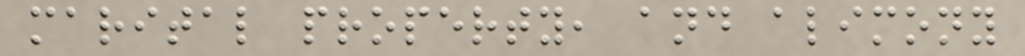marital property, and alimony
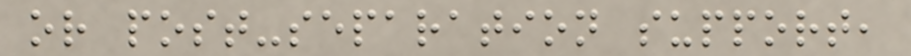or post-separation support,
